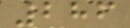286
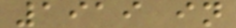1919 in
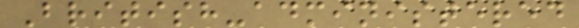British-administered
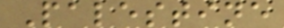Palestine
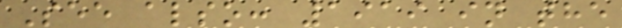See also: 1919 in the
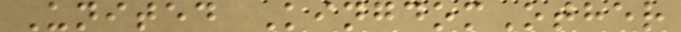United KingdomOther
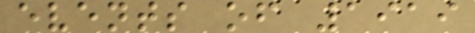events of 1919
